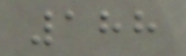188
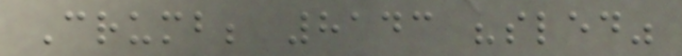Crumb; 8143 "sled"
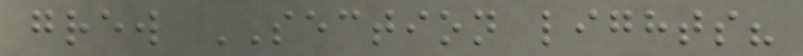grew SECTION lights?
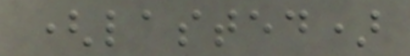(lasted)
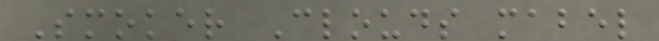Smoker Clouds mabel
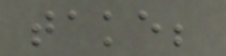take;
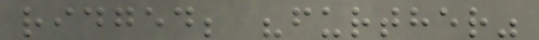ridged; "further"
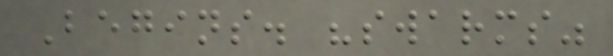Begins. "swarms"
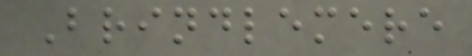Brindlemere
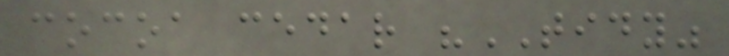cocoa cedar "TIDY"
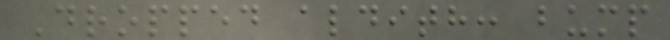Dropped aldith: bump
